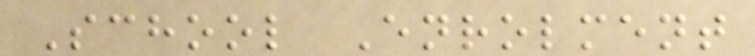School Enrolment
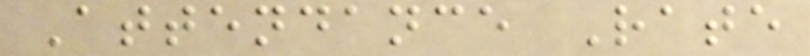Attendance Rate
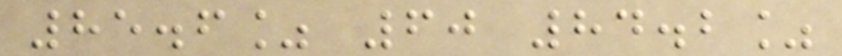85.6% 60 84.2%
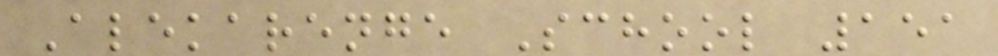Alekarenge School 151
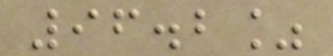96.2%
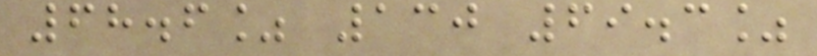68.6% 130 69.3%
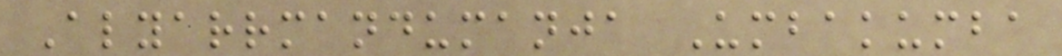Alyarrmandumanja Umbakumba
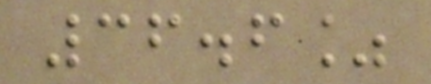36.6%
